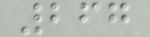267
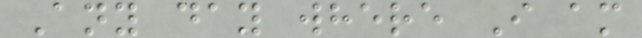Any day where I am
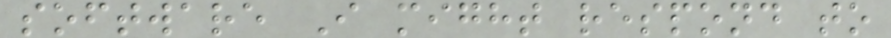software I might respond to
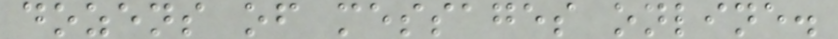dozens of messages online.
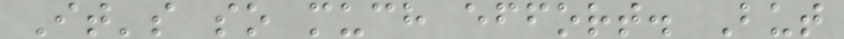It's so much effort. But
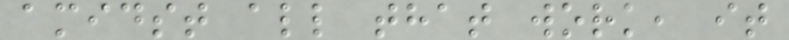amidst all that work, it
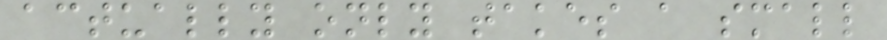actually only takes a small
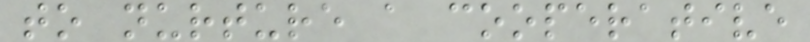to nurture a cooperative
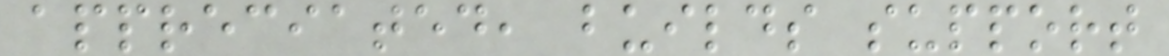appreciated, builds support
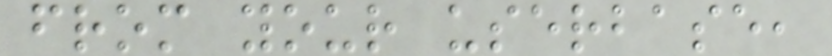from your userbase,
